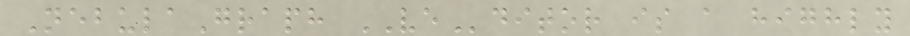NebulaGraph VEditor is a highly
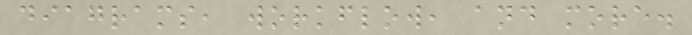diagrams, workflow, and more.
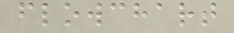flowchart
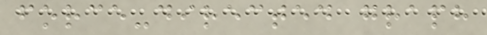force-directed graph
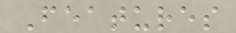Features
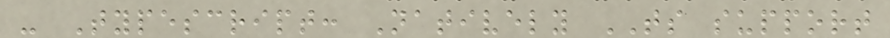- Typescript: Natively TS support
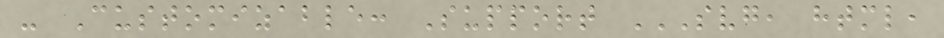- Customizable: Support SVG, HTML,
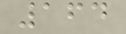164
